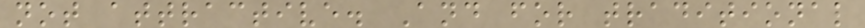not attractive. And for traditional
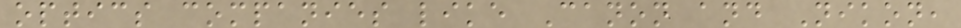optics companies like Canon and Nikon,
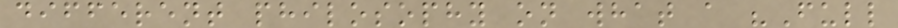different philosophy on what a "Full
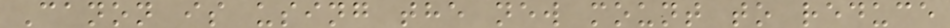Canon is using the new mount to reduce
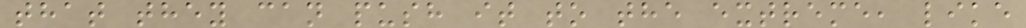that they can push it to the extreme, like
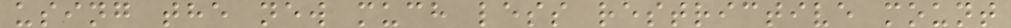using the new much less restrictive mount
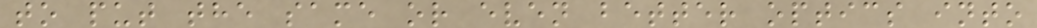to put the same or even better optics into
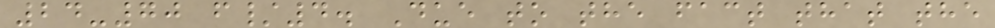24-70 f/4. Due to the fact that the
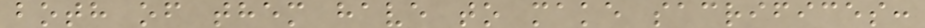both of them have to make sacrifices:
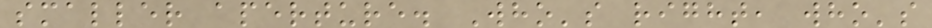smaller aperture. Who's right, who's
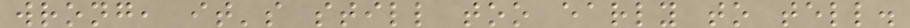wrong, it's still too early to tell.
